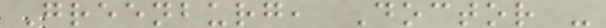Greenburg, Doctor -
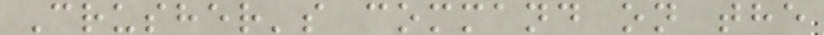Crusher's command on the
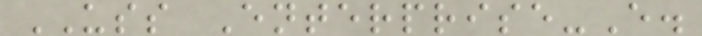USS Enterprise-E.
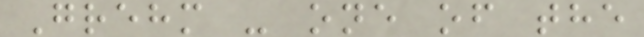Grehm - one of the
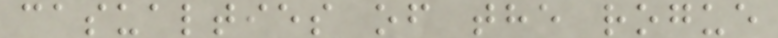casualties of the rogue
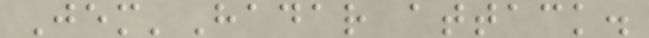Jem'Hadar attack.
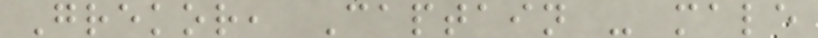Grekor, Captain - male
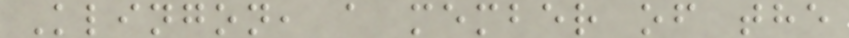Klingon, a member of the
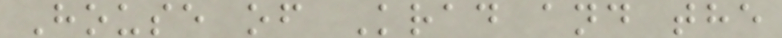House of Krad and the
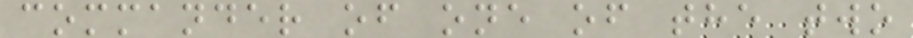commander of one of the two
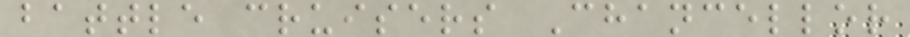battle cruisers Chancellor
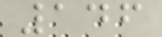146
